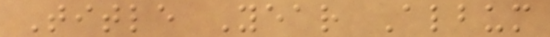Title Year Album
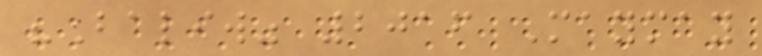"Baliw" 2016 Maymay
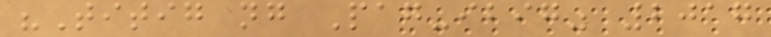"Titig ng Pag-ibig" 2017
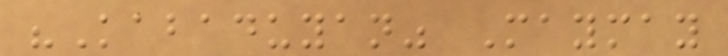"Kabaduyan" Maymay
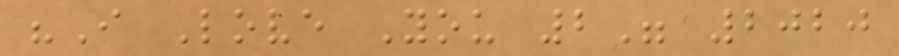"I Love You 2" 2020
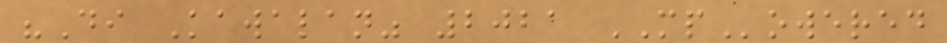"Di Kawalan" 2021 MPowered
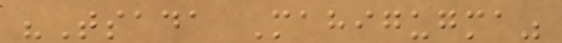"Tsada Mahigugma"
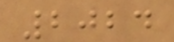2024
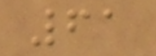61
